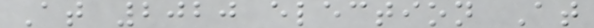At 2020 election At
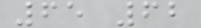65 62
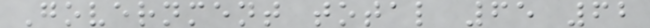Government total 65 62
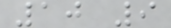10 9
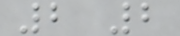2 2
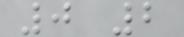0 2
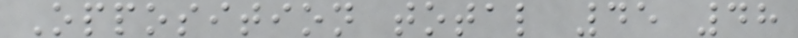Opposition total 45 48
